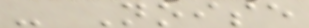- Noise
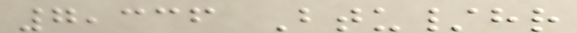7,336 Btu/hr
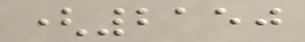(2150
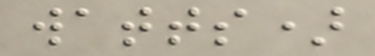watts)
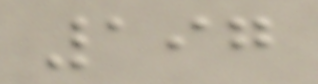197
